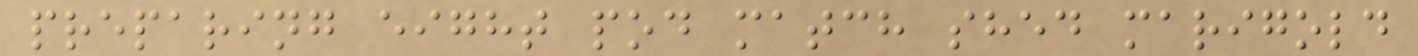preparing eight pod match shed marigold
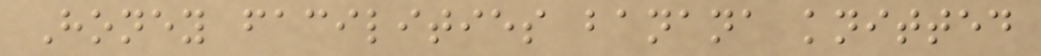Honey facilities banana knitted
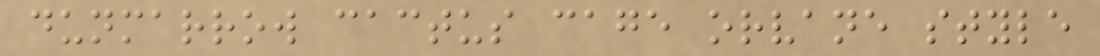dunmarrow cactus cage orvane style
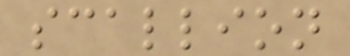scallion
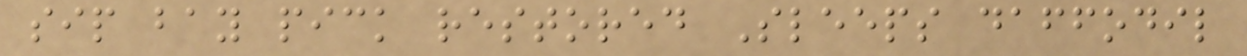sip bay pick restored Sleeps daffodil
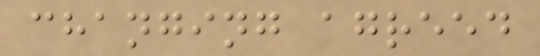changing agreed
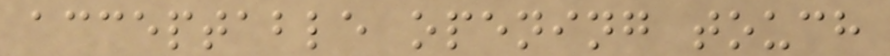acceptable opening touch
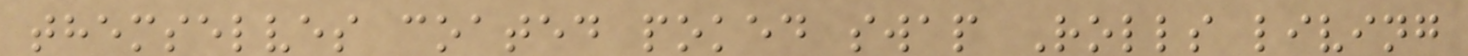themselves coated poked swap Rolls living
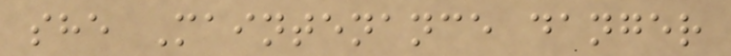she Maintenance danger
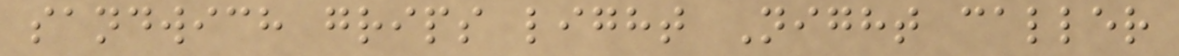sandwich grips light Night caller
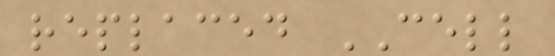replaced CELL
